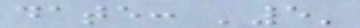date: '5'
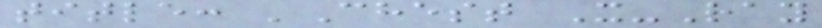title: 'Chest X-Ray
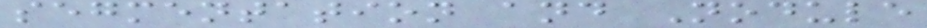segmentation and Nodule
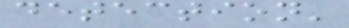detection'
